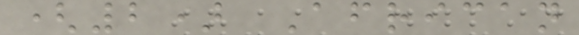(2) African
